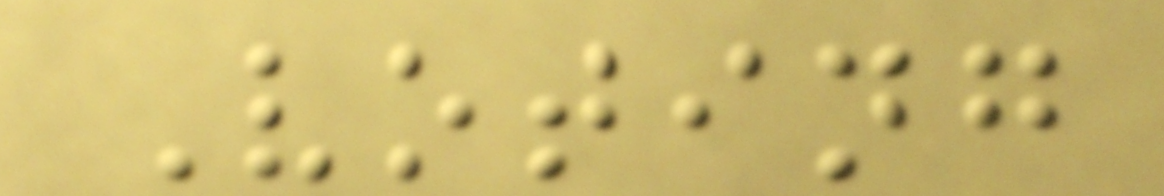Voting
